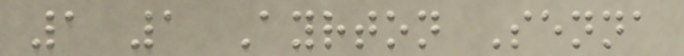1 1 Ayrton Senna
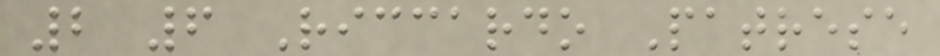2 6 Riccardo Patrese
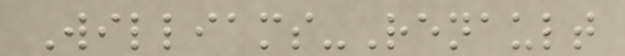Williams-Renault
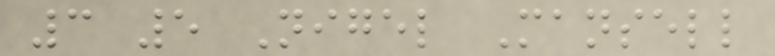3 5 Nigel Mansell
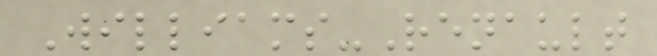Williams-Renault
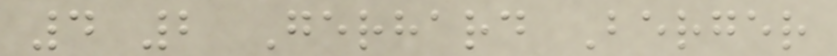4 2 Gerhard Berger
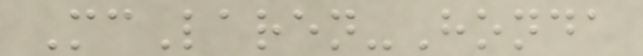McLaren-Honda
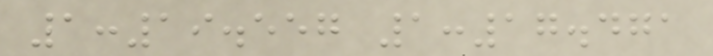1:19.557 1:17.471
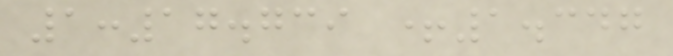1:17.739 +1.347
